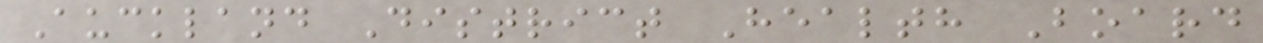Auckland District Health Board
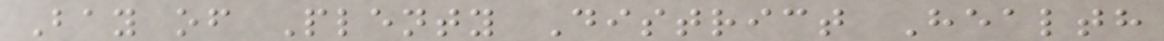Bay of Plenty District Health
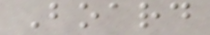Board
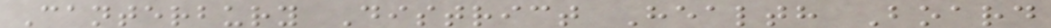Canterbury District Health Board
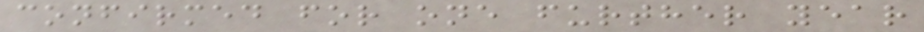confirmed for one further year
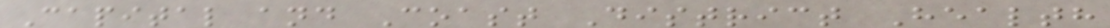Capital and Coast District Health
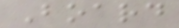Board
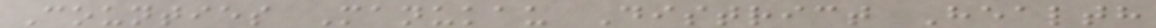Counties Manukau District Health
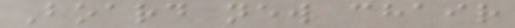Board new chair
